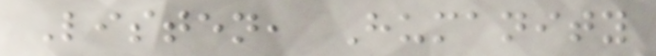Listen, Humanity
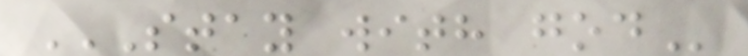STAY WITH GOD
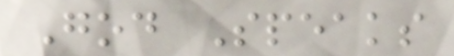God Speaks
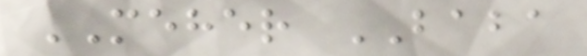MEHER BABA
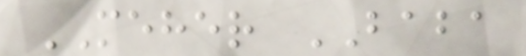MEHER BABA
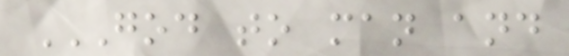GOD TO MAN AND
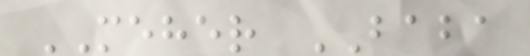MEHER BABA
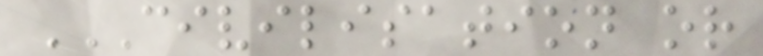CIVILISATION OR
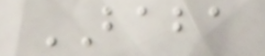BABA
